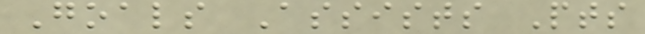Goals Assists Pts
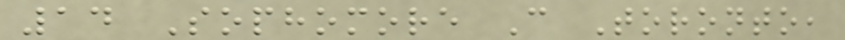14 Sophomore C Toronto,
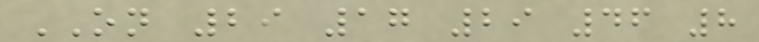ON 29 17 29 46 8
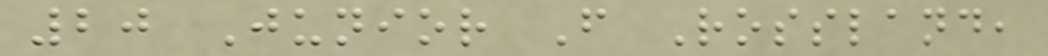20 Junior F Rossland,
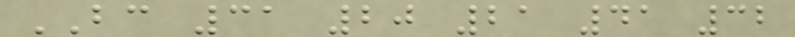BC 31 20 21 41 32
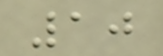10
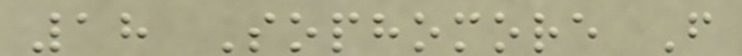18 Sophomore F
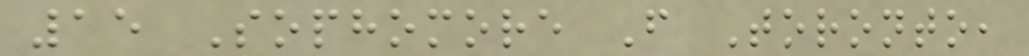15 Sophomore F Toronto,
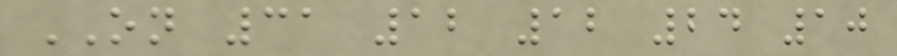ON 31 12 12 24 10
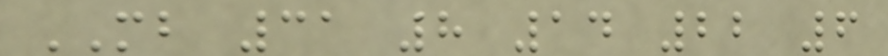MB 31 8 14 22 6
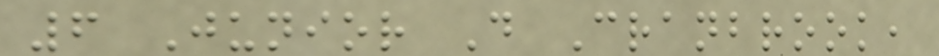6 Junior D Cranbrook,
